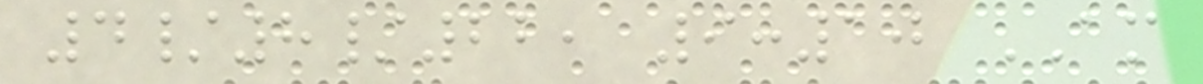4/8/22, 9:10 AM
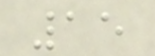15
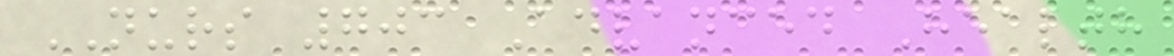NURS 703 Advanced Health
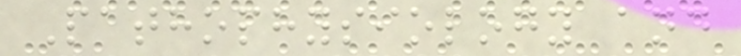Pathophysiology and
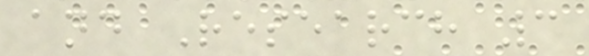and Research 3
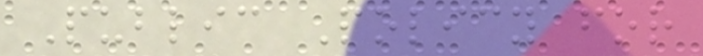Public Policy for
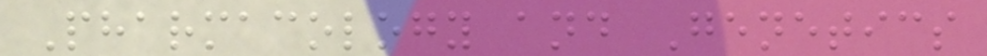Pharmacology and Genetics
